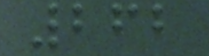262
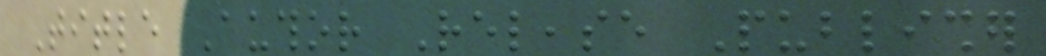Title Author Release Publisher
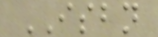ISBN
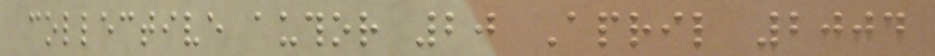collective author 20 April 2004
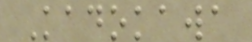Kadokawa
